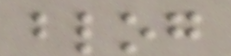blog
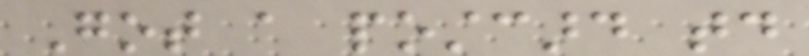Got a postcard today
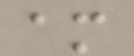am
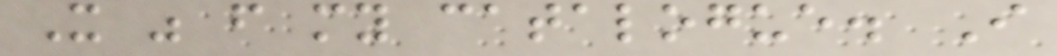It was from my catalogue. I
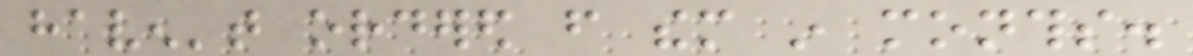haven't ordered from them in months.
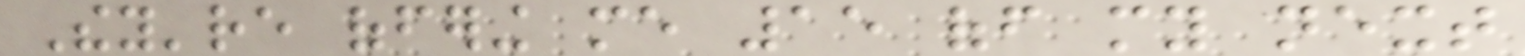They're offering me 15 off my next
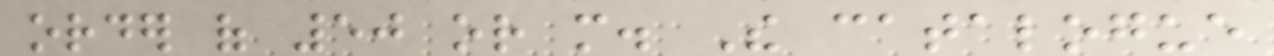order of 50 or more. The catalogue
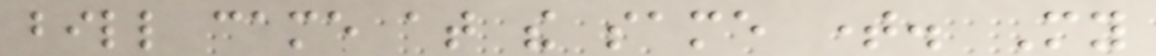bill came at the same time. My
